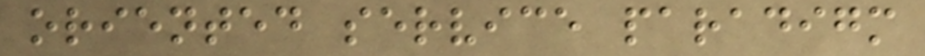oriented service paradigm
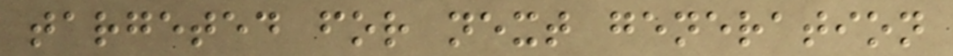targeted for next generation
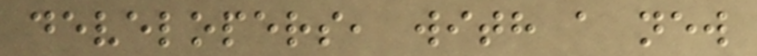developers, with a new
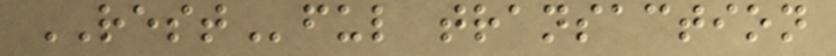RESTful transaction
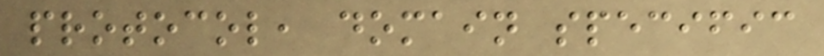protocol, domain specific
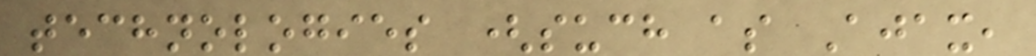technologies (such as Ajax,
